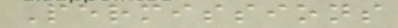Permissions
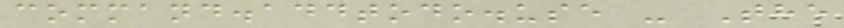command.addtodo.use - The
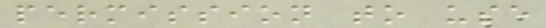permission to use
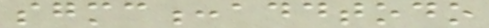sgmc:addtodo
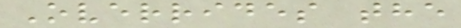Overrides the
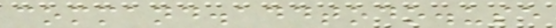command.addtodo.use
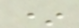*
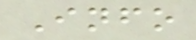Info
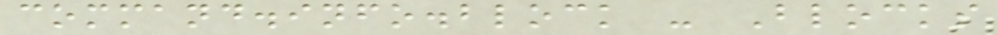command.info.block - Blocks
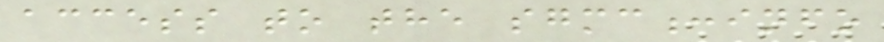access to the sgmc:info
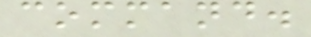command.
